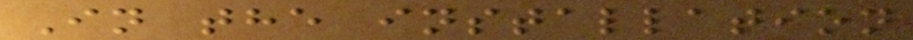In the installation
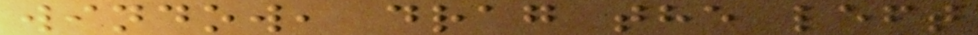window, drag the left
